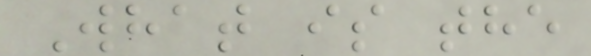What is the
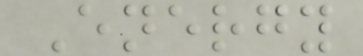Energy
